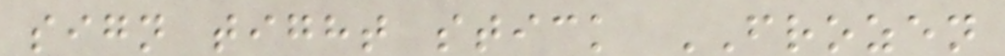sign tight stick FROZEN
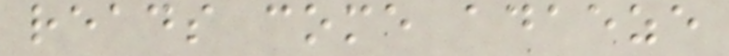reads come adaeze
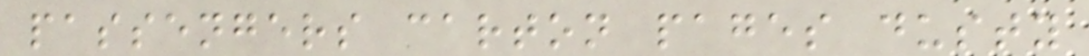passengers carton pages dusty
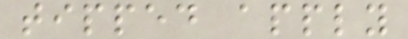tipped apply
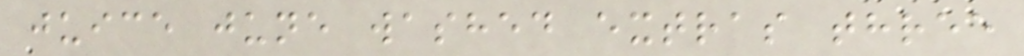juice june washed extras three
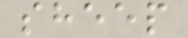sheep
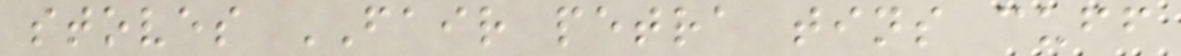stoves FAIR petra tins cuff
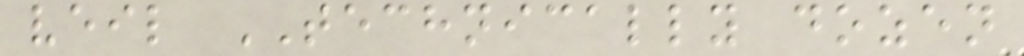veil TECHNICALLY dozen
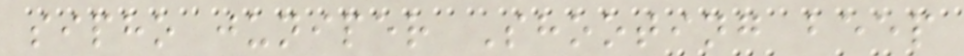sipho juniper Shooting beep
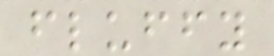fluffy
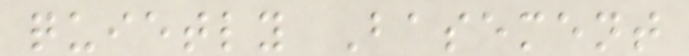quietly Basement
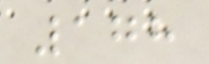178
